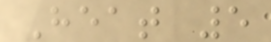Heat 5
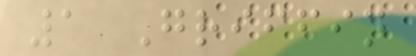1 Griffin
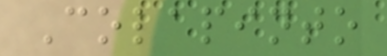Colapinto
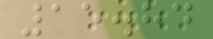15.84
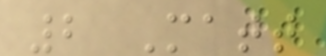2 Matt
